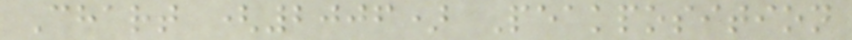Chart (2006) Peakposition
